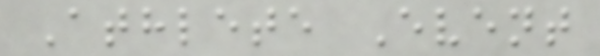Athlete Event
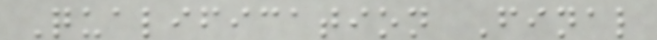Qualification Final
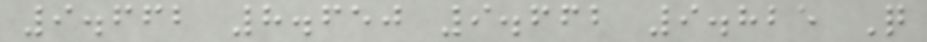9.662 8.650 9.662 9.825 Q
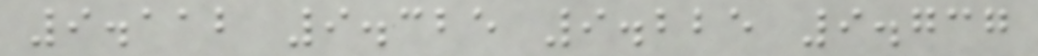9.112 9.325 9.225 9.737
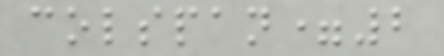colspan=2
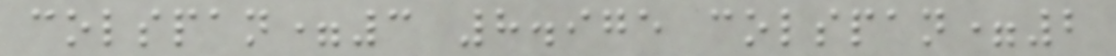colspan=3 8.975 colspan=2
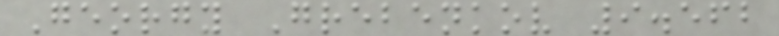Georgy Grebenkov 9.562
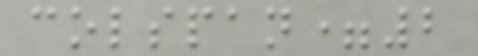colspan=2
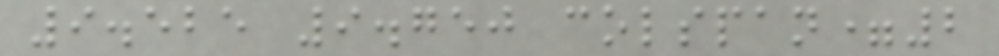9.525 9.750 colspan=2
